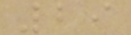29
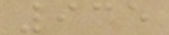935
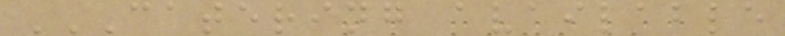CATERING AVAILABLE
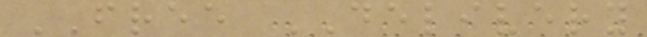FREE DELIVERY
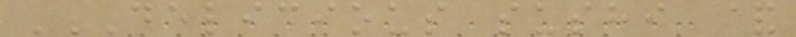DELICIOUS SUSHI &
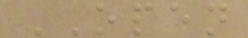OPEN
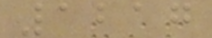1217
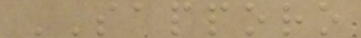SAPPORO
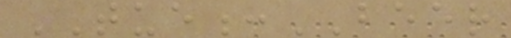TUE:BEER
